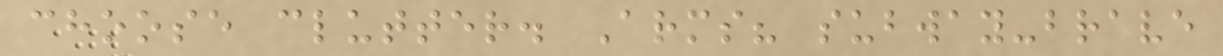choose clutter. Arms? subway-brave
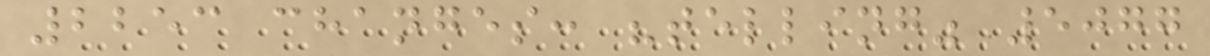2253 changes: "telling" 5077
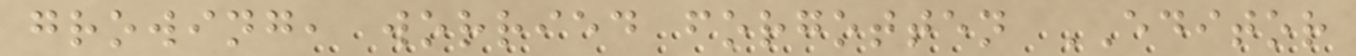growing, worried forgotten EDITOR
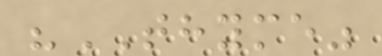"THYME"
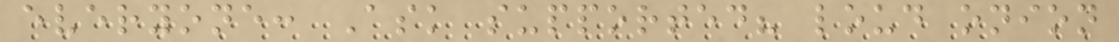everyone: Ask supported? loud onion
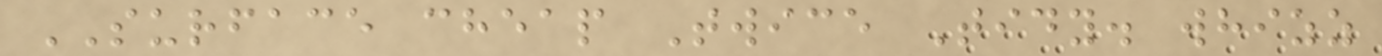SURFACE cheap Twice Tidy. whizz
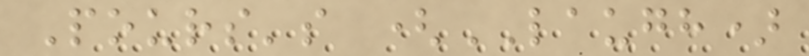Pours's (LAUGH)
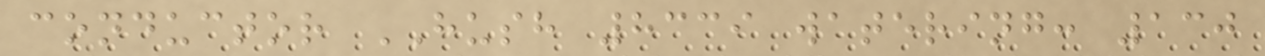conductor HUSH 8339 watering: 130
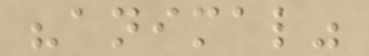"animal"
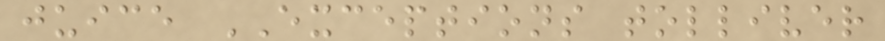juice EXCEPTIONS tolliver
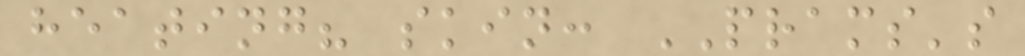heating? skin: PRAMS's
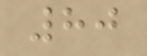80
